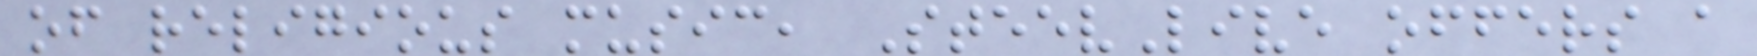of religious music, SteevLive offers a
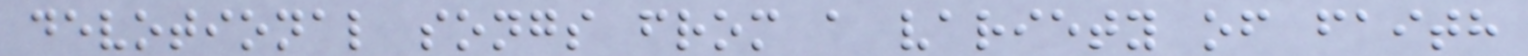devotional songs from a variety of faith
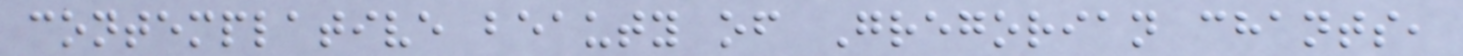contemplative beauty of Gregorian chants,
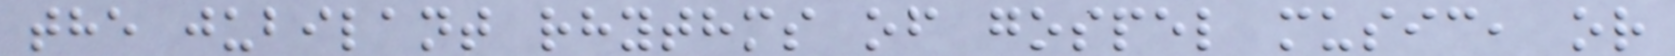the jubilant rhythms of gospel music, or
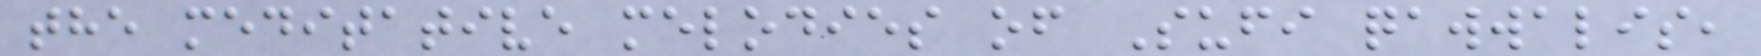the meditative melodies of Sufi qawwalis,
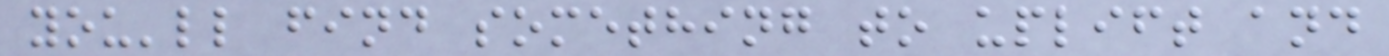you'll find something to uplift and
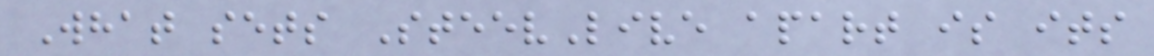What sets SteevLive apart is its
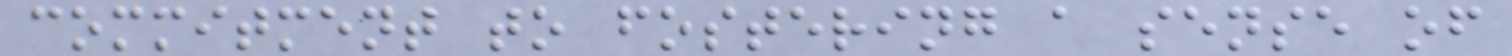commitment to fostering a sense of
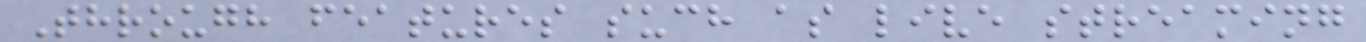Through features such as live streaming
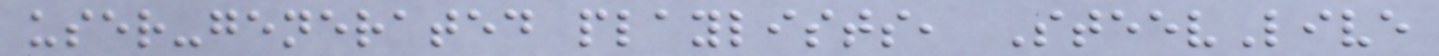user-generated playlists, SteevLive
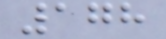178
